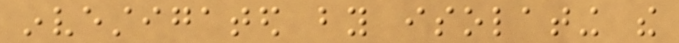investigated by isolating the
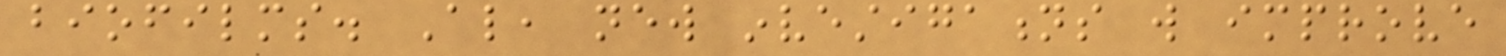biofilms. Also, new investigations will improve
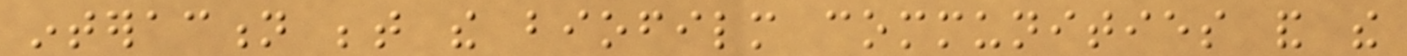interaction between the biofilm communities and the
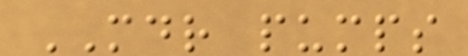MDR pumps
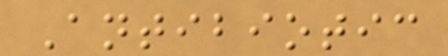Antibiotic
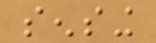sensing
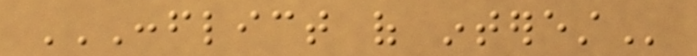CONFLICT OF INTEREST
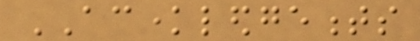ACKNOWLEDGEMENTS
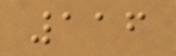116
